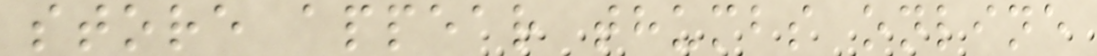store appear thumbs online
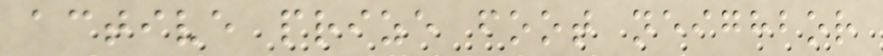active prize foot neighbor
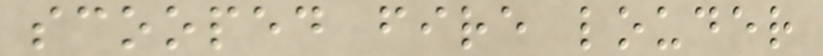scooped fire louder
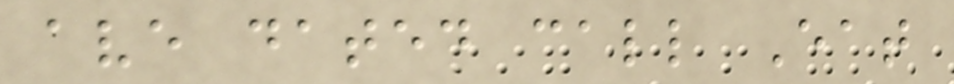ave dated call Eat
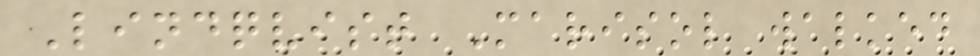Lindqvist Marisol walked
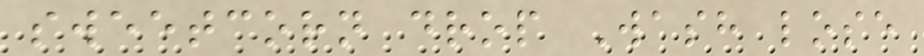sweetcorn drop Wash lose
